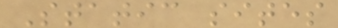Static sites
